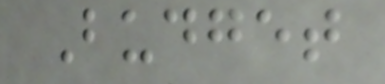Budget
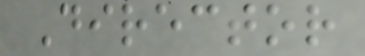Director
